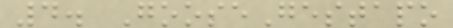4. GooseGestapo
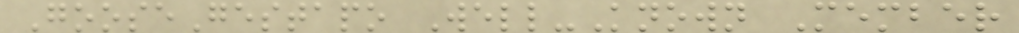GooseGestapo Well-Known Member
